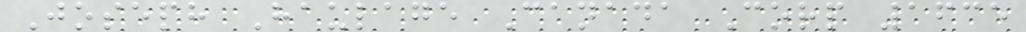Joseph Haulage Canada Corp 1635
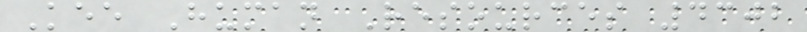Kee Human Resources 4302
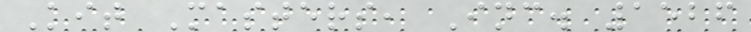Kit Masters, Inc. 1526
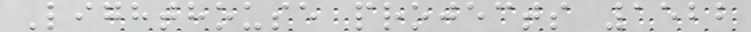Lighthouse projects 1522
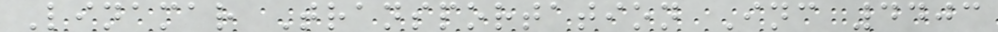Linamar Transportation Inc 4403
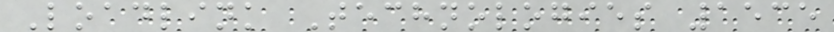Loadlink Technologies 1535
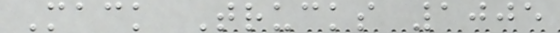Mack Trucks 1005
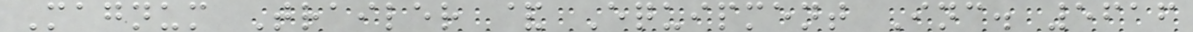Magnum Trailer & Equipment Inc. 5616
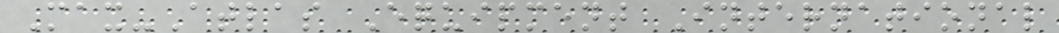Max-Atlas Equipment International
